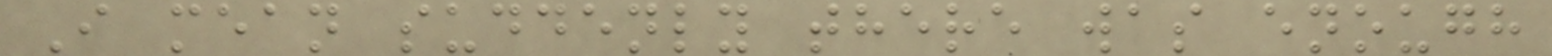I mean suddenly there was enough
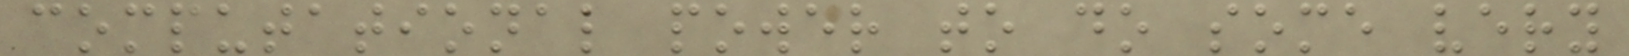computational power to do some very
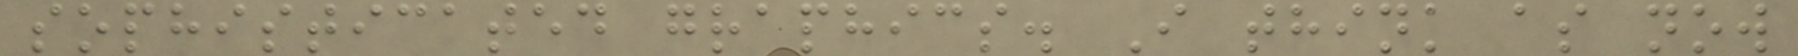sophisticated graphics. I think as now
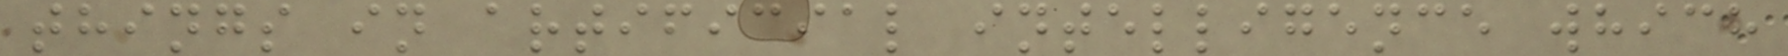things in artificial intelligence which
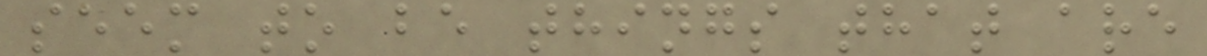seem to be things that are
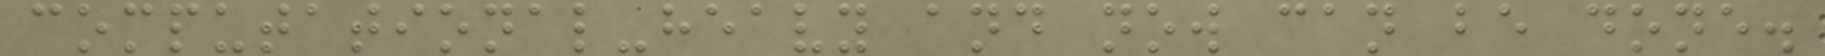computational-heavy and now can be done.
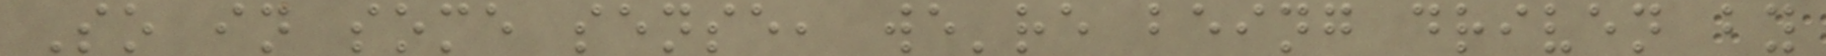So in some sense, we're being driven by
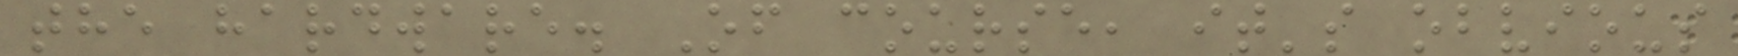the hardware. Of course, it's obvious
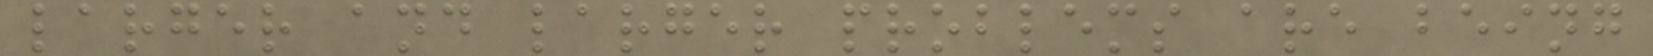larger and larger problems are being
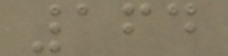164
